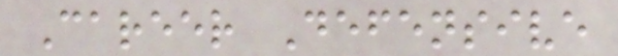Career Defensive
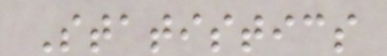Statistics
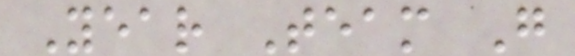Year Team G
